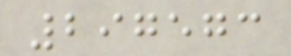297573
